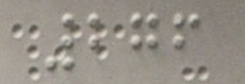276
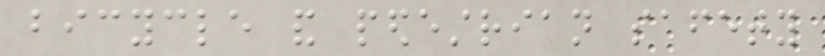bicycle and pedestrian safety
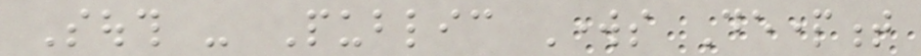South - Public Works Department
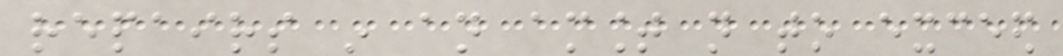repairs in an amount not to exceed
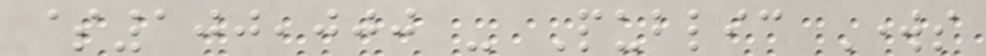$100,000 - Public Works
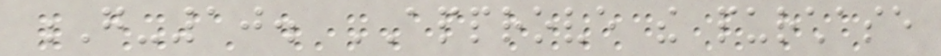G-10. APPROVE the purchase
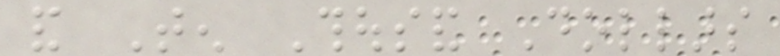and Ten Thousand Dollars
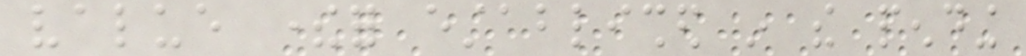value therefor established in the pending
